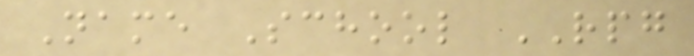Name School RPG
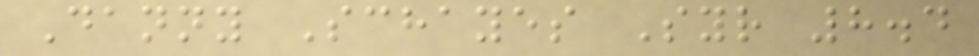Danny Schayes Syr 8.4
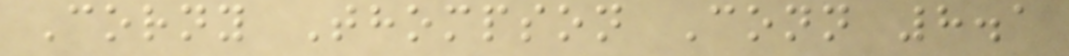Corny Thompson Conn 8.1
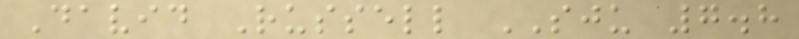David Russell SJU 7.8
